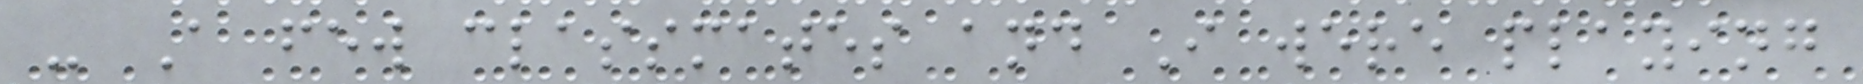- A few classmates and I were playing
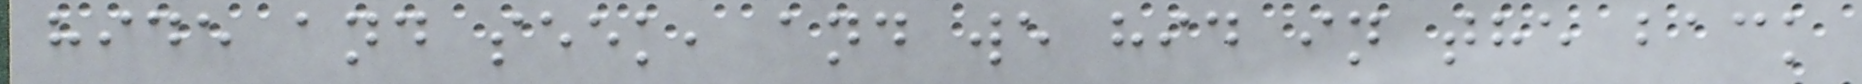hide and seek, and we hid in the back
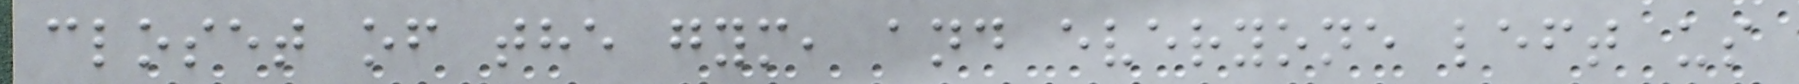closet of the gym, and everyone left us
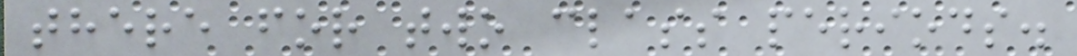there for two class periods.
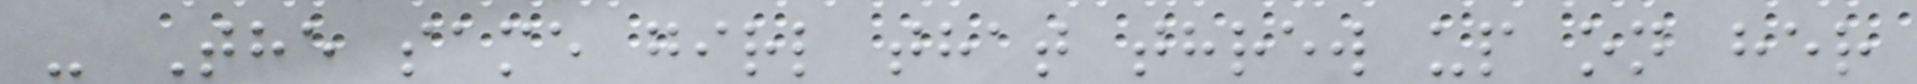- The same girl that threw up on her
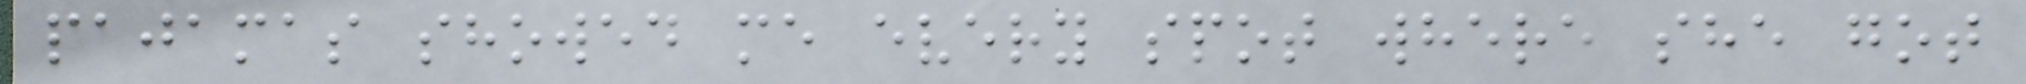pajamas showed me every spot where she got
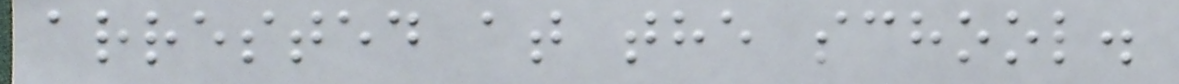arrested at the school.
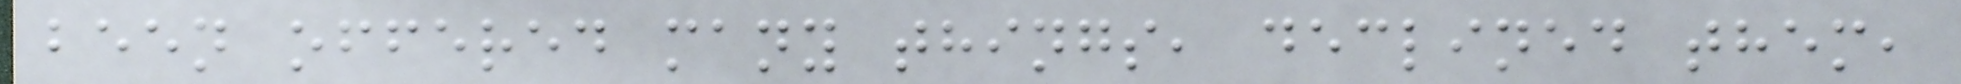been offered many things, declined them,
